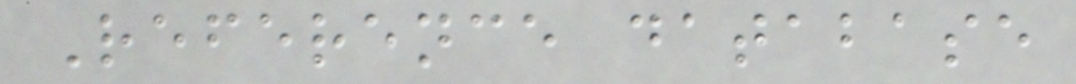Reference database
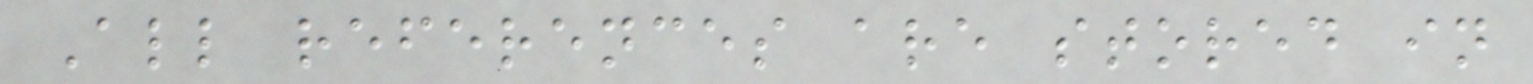All references are stored in
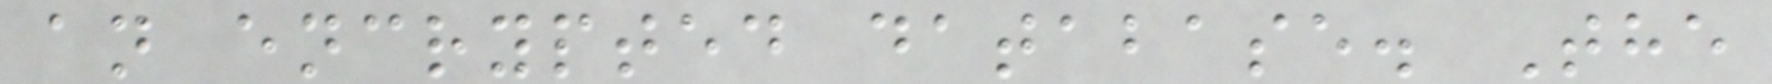an encrypted database. The
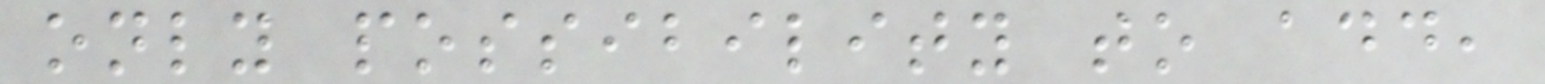only possibility to add,
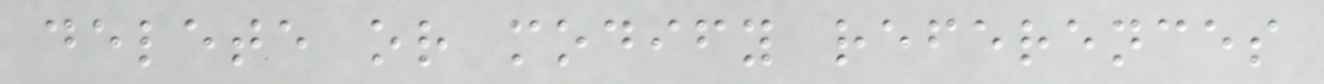delete or modify references
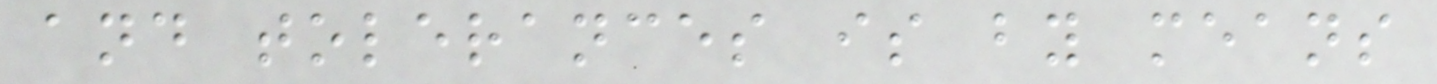and tolerances is by means
